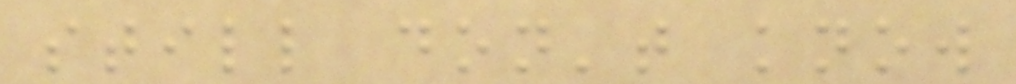still don't know
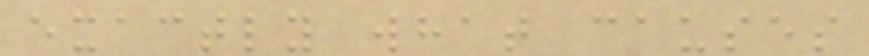exactly what causes
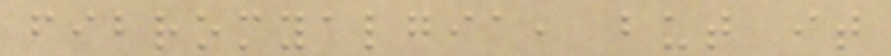fibromyalgia, but it
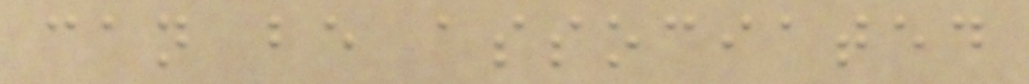can be associated
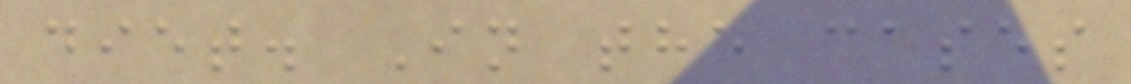diet. In the cases
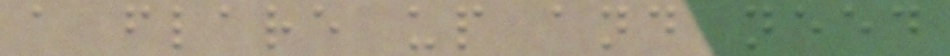a flare up and need
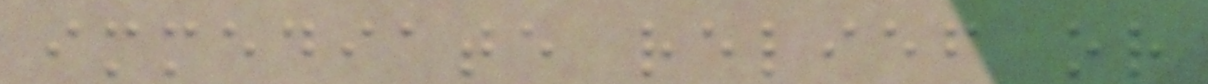immediate relief or
